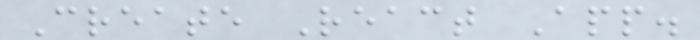Create React App.
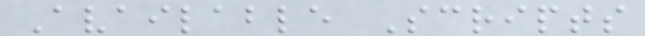Available Scripts
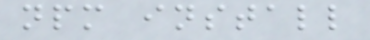npm install
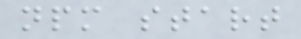npm start
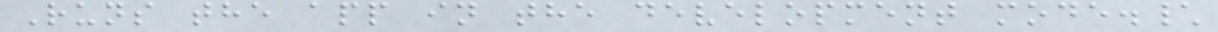Runs the app in the development mode.\
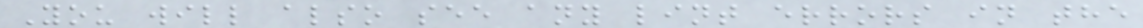You will also see any lint errors in the
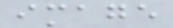image
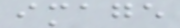image
